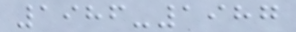1986-1987
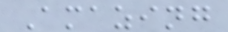Amazing
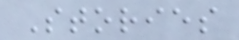Stories
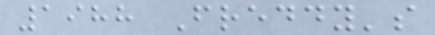1988 Freddy's
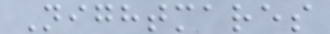Nightmares
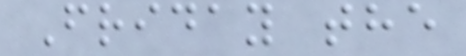Friday the
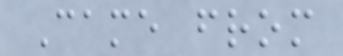Came from
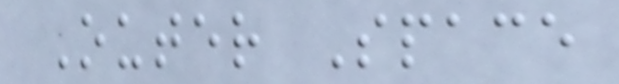Outer Space
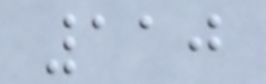110
